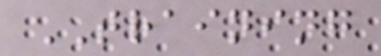TRAINING
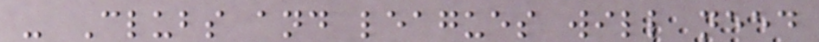- Clubs and leagues will need
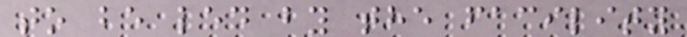to be led by the facility
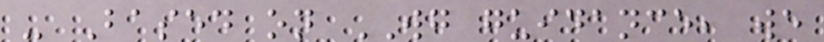- Based on WG guidance, we
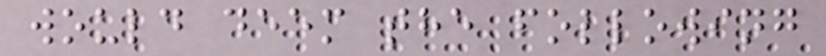would deem the following
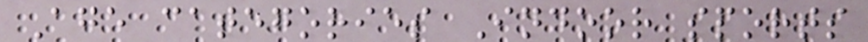Age categories Indoor sports
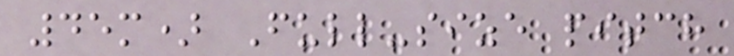45m) Full-size pitch
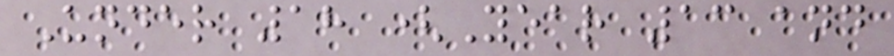Under 18 (Year 13 and
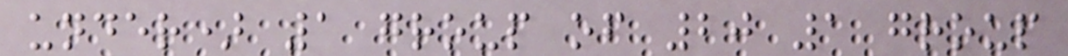under) 1 group of 20 1 group
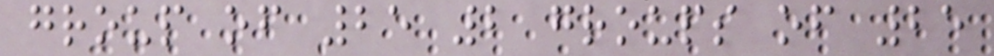group of 25 2 groups of 25
